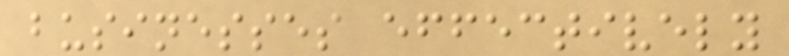businesses effectively
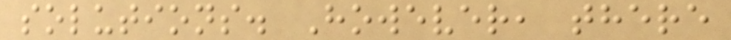solutions. However, there
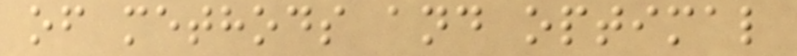of methods and optimal
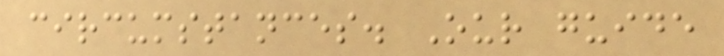circumstances. Our guide
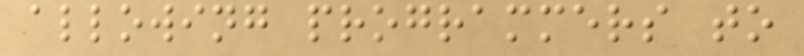allowing programmers to
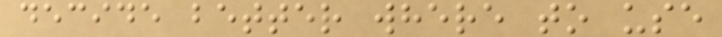decide better where to use
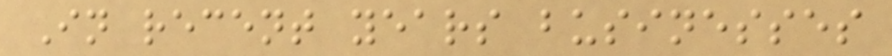In recent years businesses
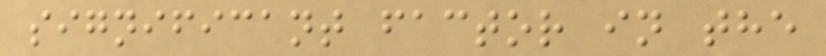significant factor in the
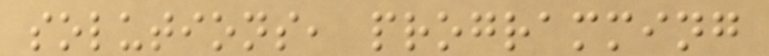solutions, programming
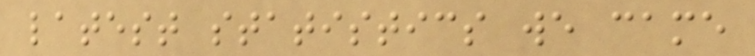latest statistics we came
